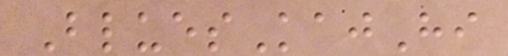BluesKajHi
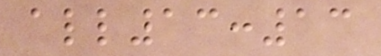all13:13
